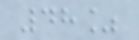48%
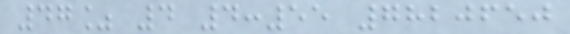47% 4 4:55 7820650
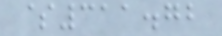$311.72
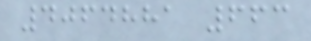4064881 663
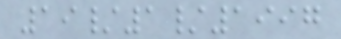19/1/1997
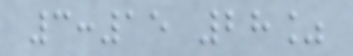3:15 28%
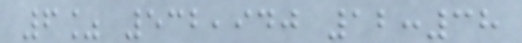6% 532,940 12:38
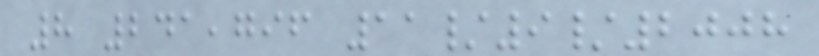8 241,796 11/9/2008
